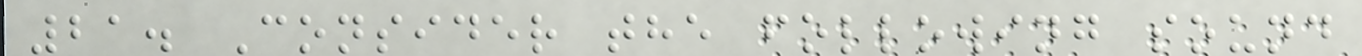21. Consider the following sound
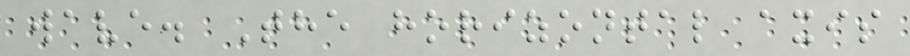wave. The horizontal axis
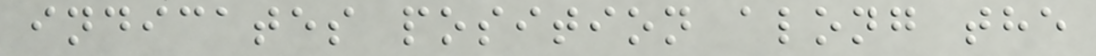indicates position along the
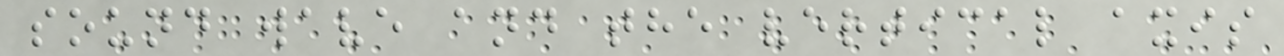sound wave and the vertical axis
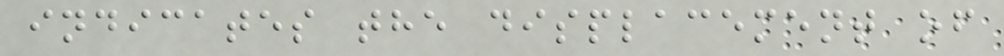indicates the displacement of
